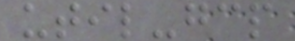util-gcp
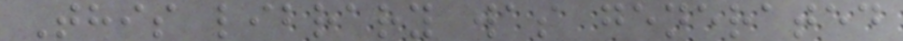This library was generated
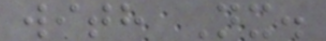with Nx.
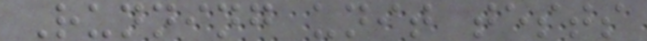Running unit tests
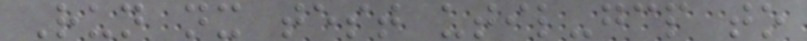Run nx test util-gcp to
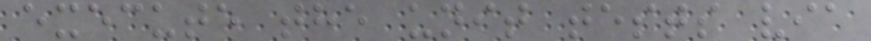execute the unit tests via
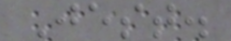Jest.
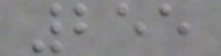255
